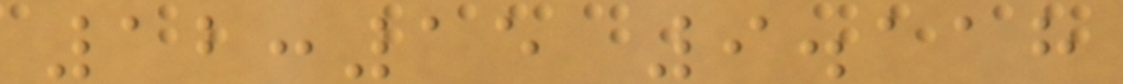12:15 9.118
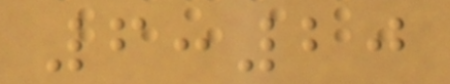6:20
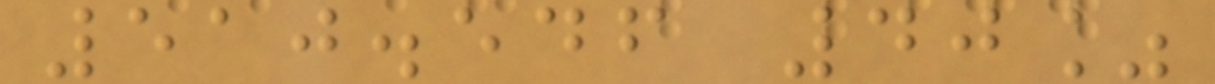510.546 40%
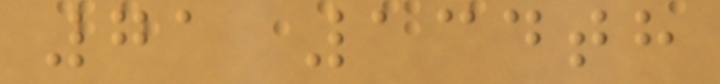71 134th
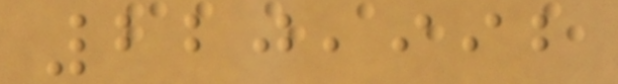220,992
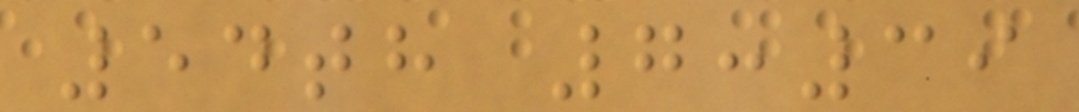54th 7:39
